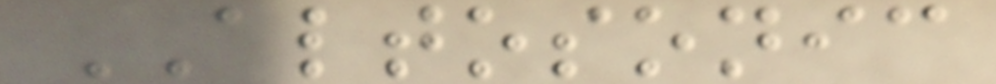ALTOSONIC
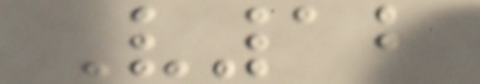V12
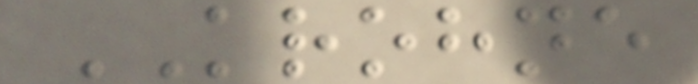KROHNE
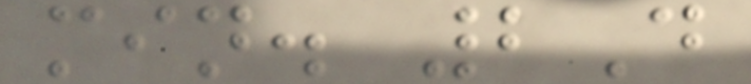min. 2D
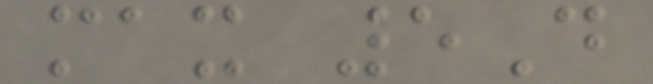max 5D
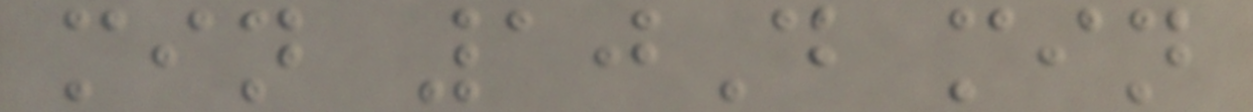min 10D min
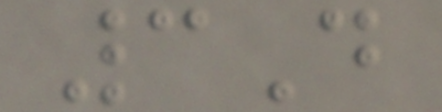3D
